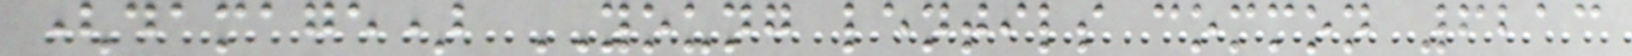(damage) YOUNG lentils common 6213
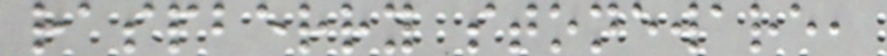raspberry stoneware,
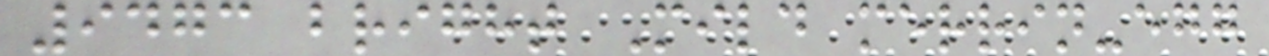9473 bright Mild merrin-egg
